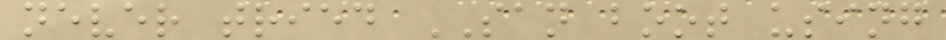never tried SAN boot using
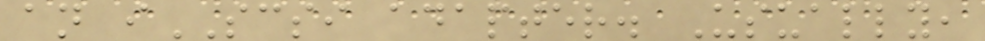an iSCSI adapter. Usually,
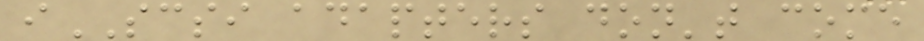iSCSI adapters don't come
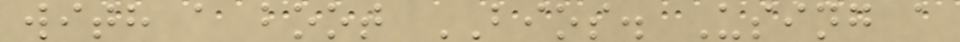with a boot BIOS. Using a
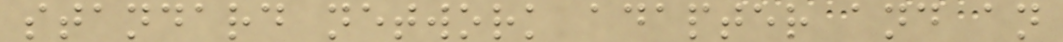standard network adapter and an
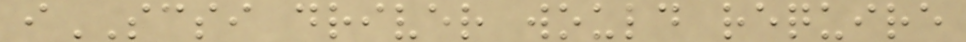iSCSI driver would require
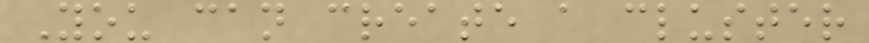You can create a cluster
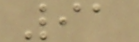91
